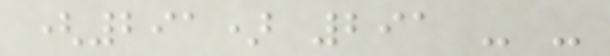(291) 291 - -
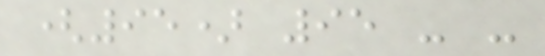(95) 95 - -
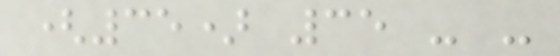(35) 35 - -
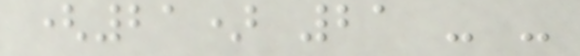(21) 21 - -
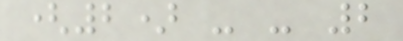(2) - - 2
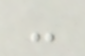-
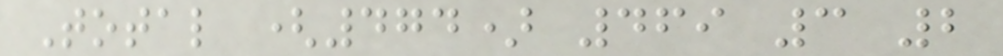Total (474) 469 3 2
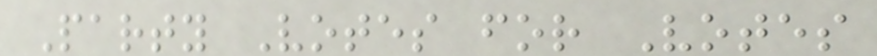Party Votes for Votes
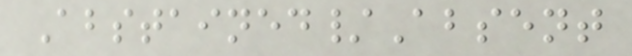Abstained/Absent
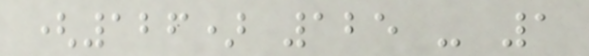(126) 125 - 1
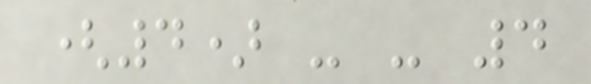(4) - - 4
